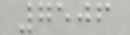7506
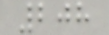208
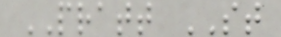PRATT ST
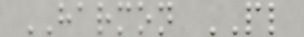HARMON PL
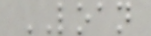LOAN
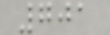701
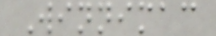Winnimac
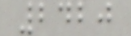2420
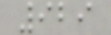929
